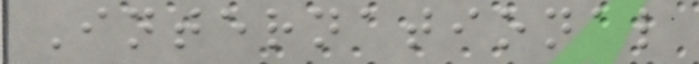International
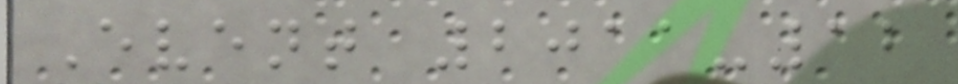Event 2011-12
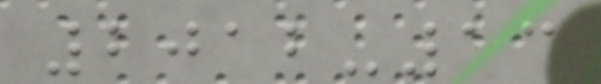2012-13
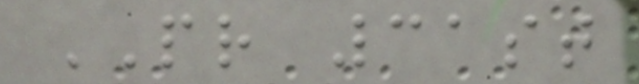PR 31st
